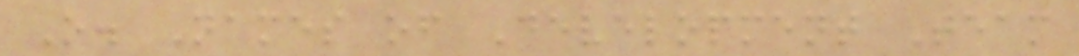O. Names of Development Team
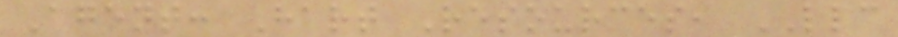Agent: Hart Resources, LLC
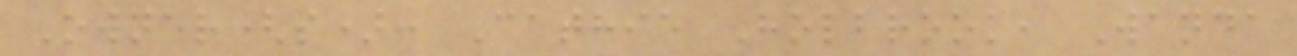Owner(s): Cathie Holbrook, Wanda
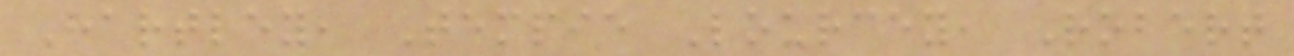Hartley, Tempie Lourcey, Robert
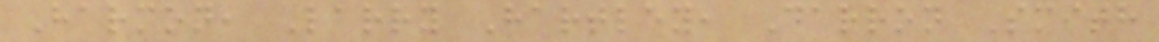Harmon, Larry Hartley, Darron Smith
